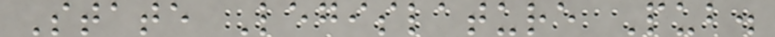State Legislature Pub.
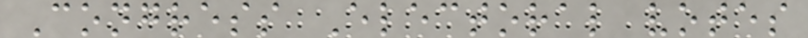Congress Electoral votes
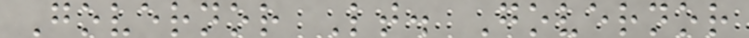Governor Lt. Governor
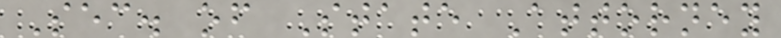Sec. of State Attorney
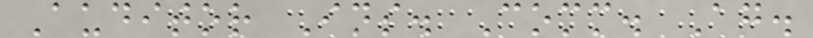Auditor Ins. Comm. Ag.
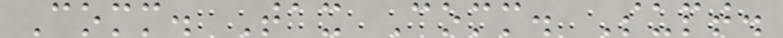Comm. Tax Comm. Supt.
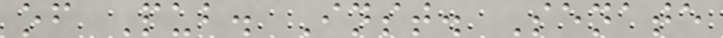of Pub. Inst. Senate
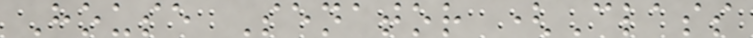House Senator (Class
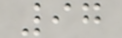97
